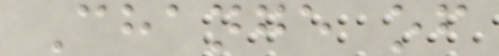Change of
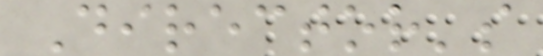Director's
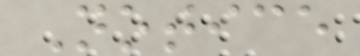Notice
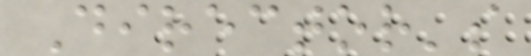Director's
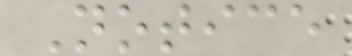Notice
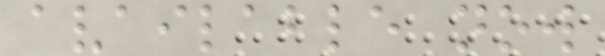available now
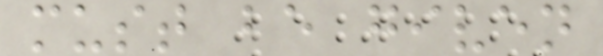must be given
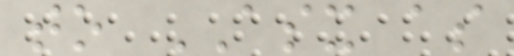to ASX as
